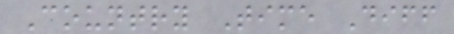Country Time Diff
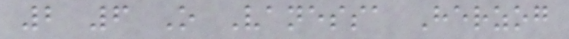2 6 O Vanessa Herzog
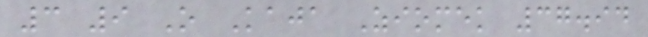3 9 O Kaja Ziomek 37.94
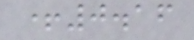+0.16
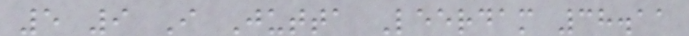5 9 I Jutta Leerdam 38.11
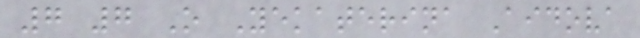7 7 O Yekaterina Aidova
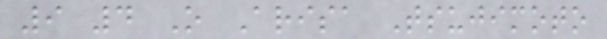9 4 O Arisa Tsujimoto
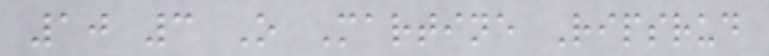10 3 O Martine Ripsrud
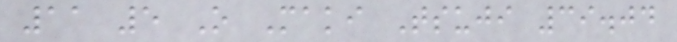11 5 O Maki Tsuji 39.04
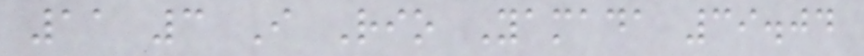11 3 I Rio Yamada 39.04
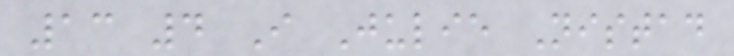13 4 I Julie Nistad
